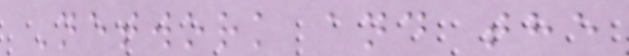Network and the
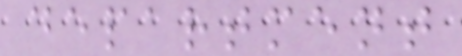department
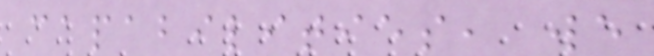capabilities, we
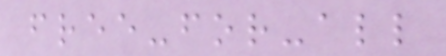free-for-all
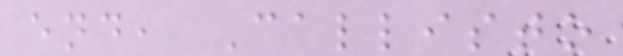end, Callisto
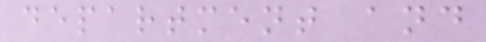department and
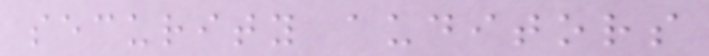security auditors
